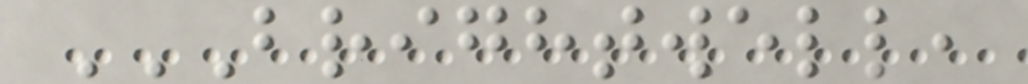BRIGHTWELL,
